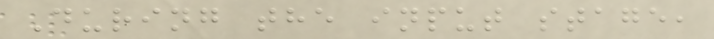During the input stage,
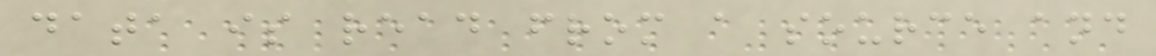data is read from a source and
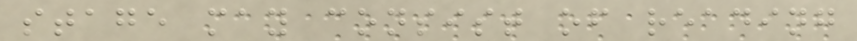stage may consist of reading
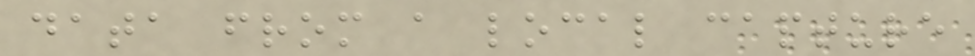data from a local capture
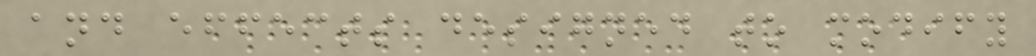and effects designed to modify
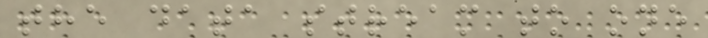the data stream to one
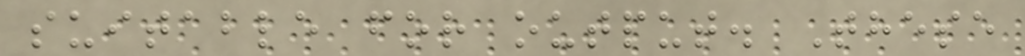suitable for output. These
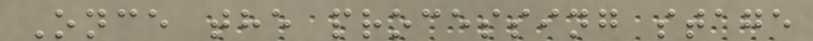Once the processing stage
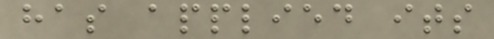has applied its
